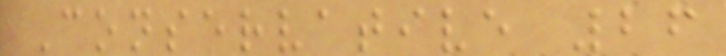Conservative 26
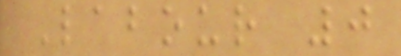Labour 0
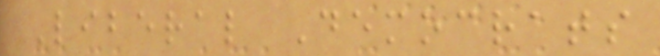Liberal Democrats
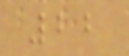22
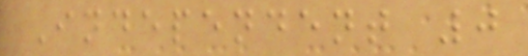Independent 0
